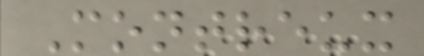Montreux
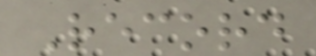Record
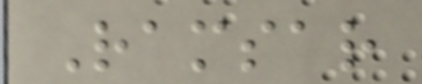Ramsar
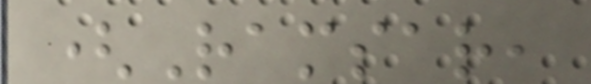(Ramsar,
